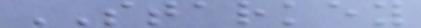STARKEY
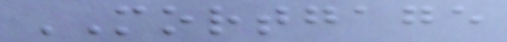MORTGAGE
